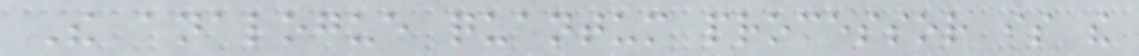The analogue quantum processor is the
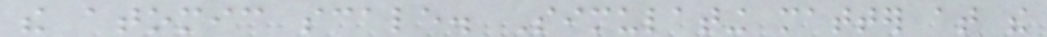the atomic scale. Simulating matter at the
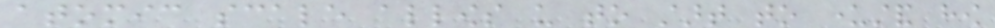atomic scale allows us to start to understand how
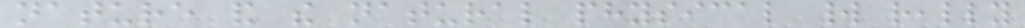nature and the natural physical world really
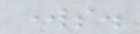works.
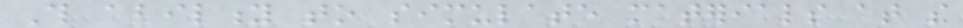This ability to simulate materials at the
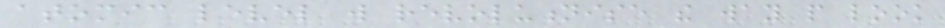atomic level will revolutionise the way people look
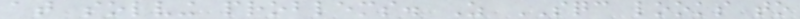at solving problems. As SQC looks to
